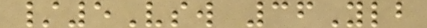/5Vsw 36Ylb
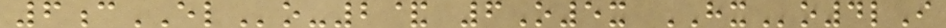6cELo-2& 6O5x HXo4lI
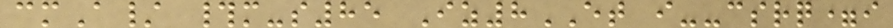cmA/ #m-s85 Iz8ET i--csrq=i
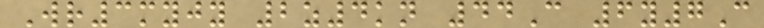Wr3myjy 2z4kn 44C 6y7C
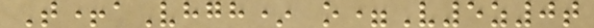T+aVhgh* o=V5z0t
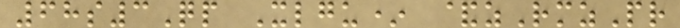68s3Qp Xlgu* &zRmzPr
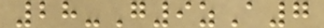28-G9zA7
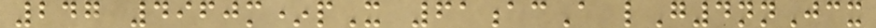247 4960m*pX 61acA lG4nnJcx
